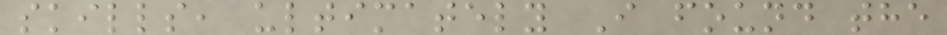skills, ultimately I found the
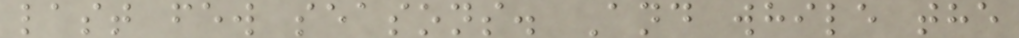last few seasons. And while the
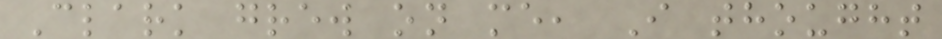Clark grew on me, I thought
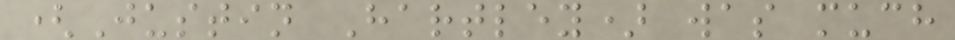(Justin Hartley) was much
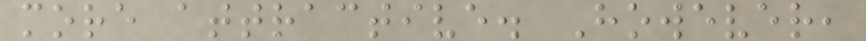more attractive. However,
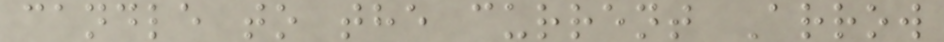candle to the current Arrow
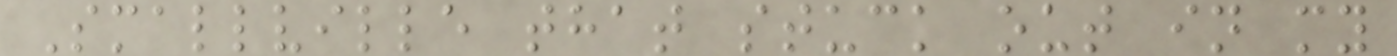Smallville that stuck out in my
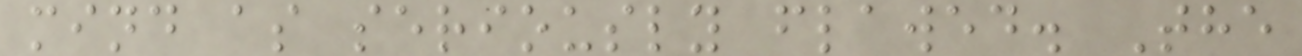mind as seriously flawed. The
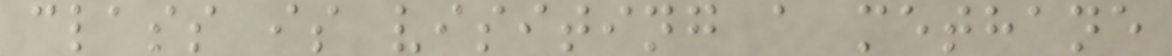class is visiting a methane
